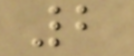2
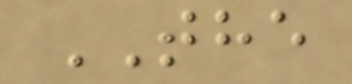THE
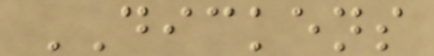DICKENS
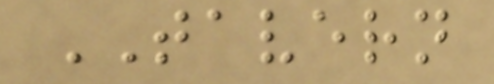TAVERN
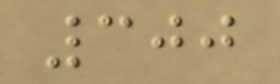300
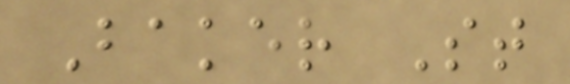Baker St
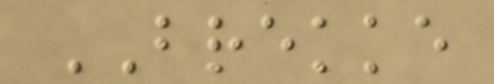BREKKE
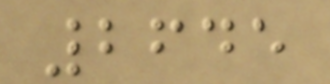2645
